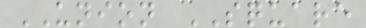UNION SQUARE
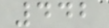442
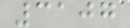3107
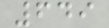649
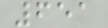651
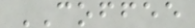COFFEE
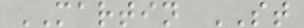MARTIN ST
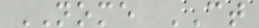NOME CT
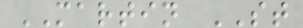MARTIN ST
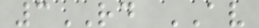3RD AV
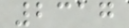2317
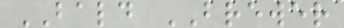BALD BREWER
